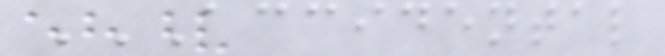ACCIDENTAL
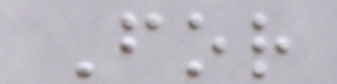For
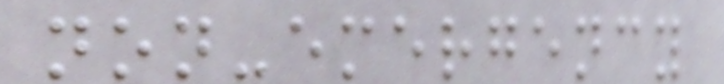non-emergency
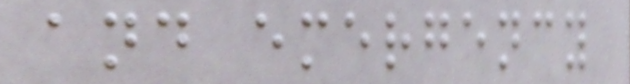and emergency
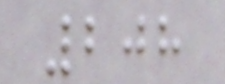208
